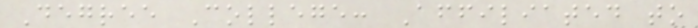Degree College: Affiliated to
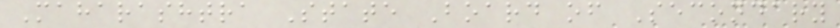Maharashtra State Board of Secondary
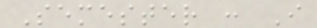Semester : I
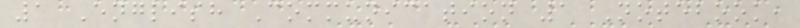1 English Communication 1 Notebook,
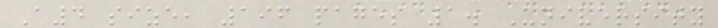A4 size, 196 pages 1. University
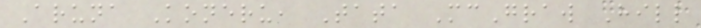Aruna Koneru, Tata McGraw Hill
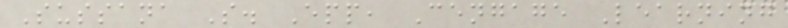Sussana S. Epp, Cengage Learning
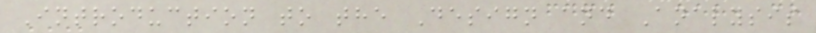Introduction to the Design and Analysis
